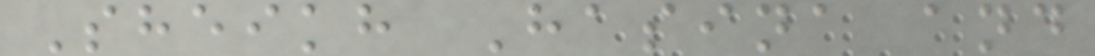Sheikh Hasina and
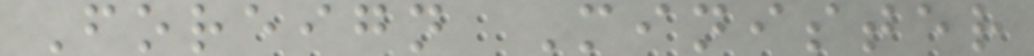Foreign Minister
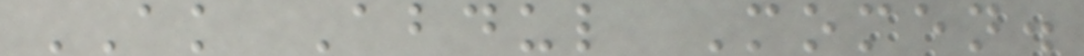AK Abdul Momen.
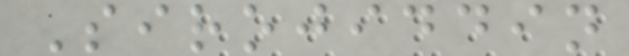Sirojiddin
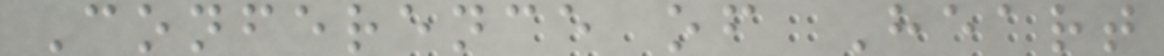Conference of Heart
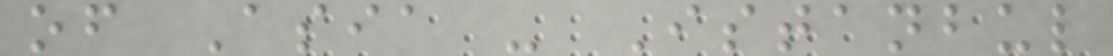of Asia - Istanbul
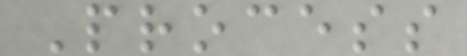Process
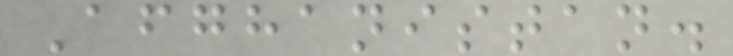Afghanistan.
